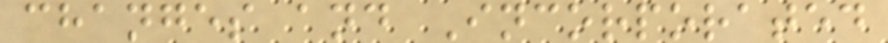changes and Incorporated
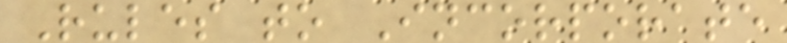Rules to Incorporate
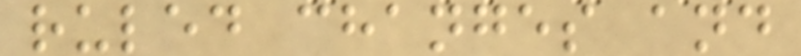ruled changes and
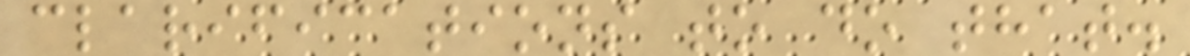clarifications to do that.
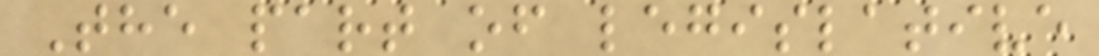The part of legislative
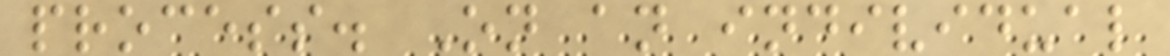process. On an individual
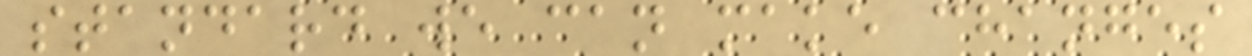standard we can make changes
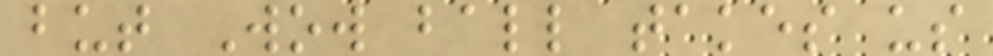but Wow ball takes us
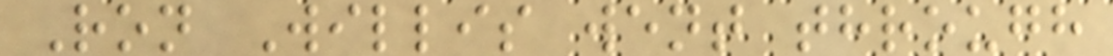Ron Willis went through
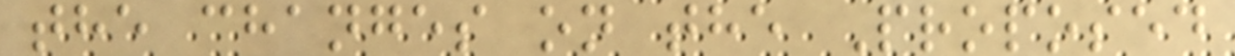the changes on the Proposed
